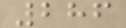286
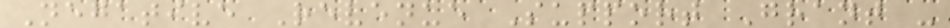Negative Revenue Support Grant -
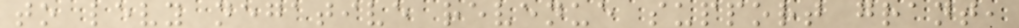to levy negative revenue support grant,
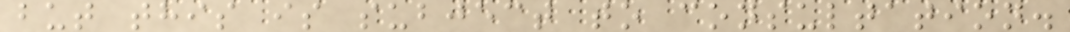but this is subject to consultation.
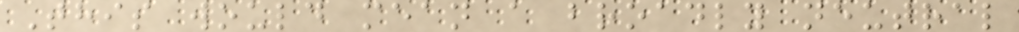This would mean a broadly neutral
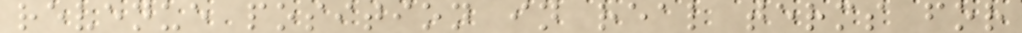revenue position in real terms for
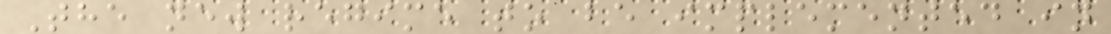The new regime to be implemented in
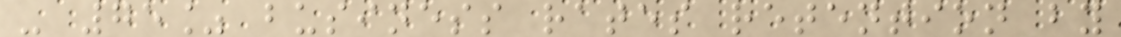- 75% business rates retention by
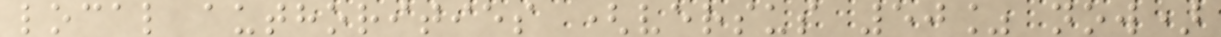local authorities (versus 50% now)
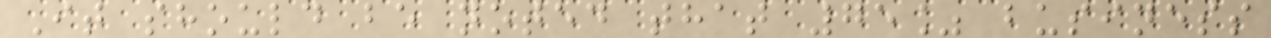It should be noted that 75% business
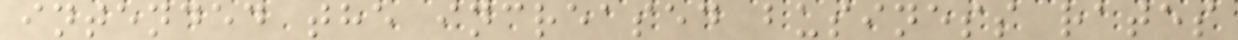intended the increased business rates
